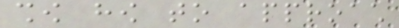show how to approach
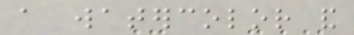a watercolor and
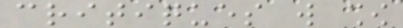critiques will show
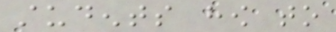students how to
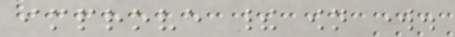improve their own work.
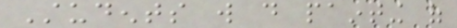Students will do painting of
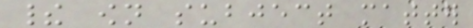their own subject matter
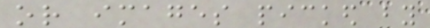or images picked by
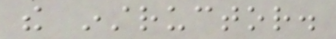the instructor.
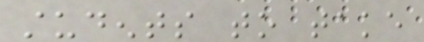students to take
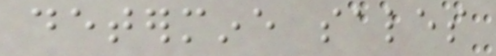determine sales
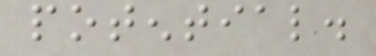potential.
